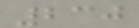230
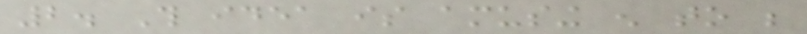2. This idea is amusing enough to be
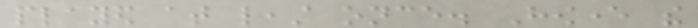played at least once. However the
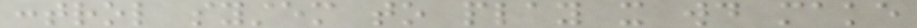control system to play it would make
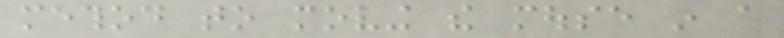method to moving the mouse in a
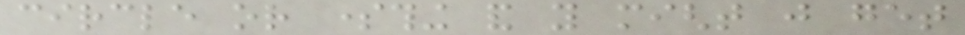circle or something and you might just get
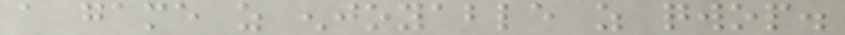a game as enjoyable as qwop.
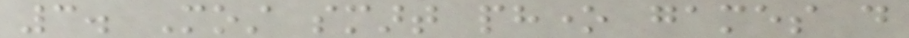3. Most smart phone games do
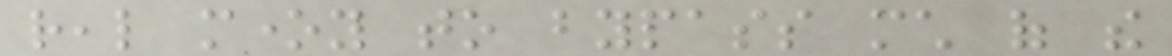real money to bypass much of the
